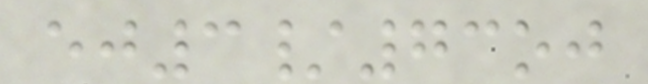ej3/73oj
